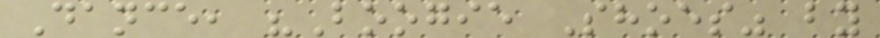Dance, "Boogie Shoes" by
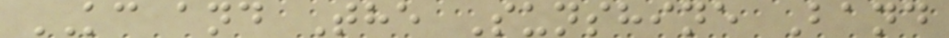KC and The Sunshine Band
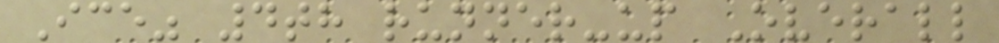Ice" 4th runner-up Overall
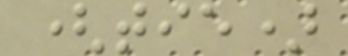(tie)
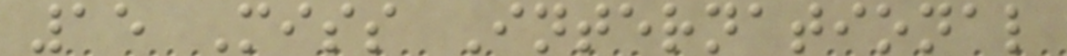15 Miss International
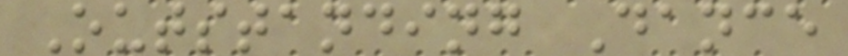Outstanding Dance
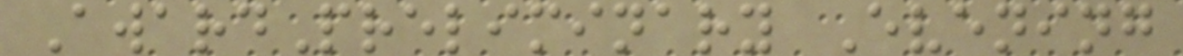AwardPreliminary Evening
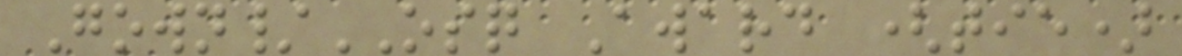Gown/OSQ Award (tie)
